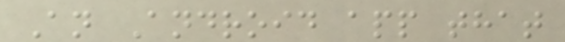An Android app that
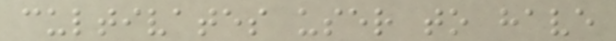cultivates user to have
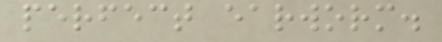perfect earworm.
